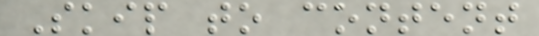Skip to content
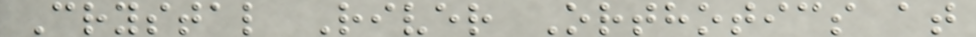Crystal River Orthotics at
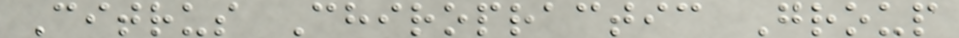Citrus Chiropractic Group
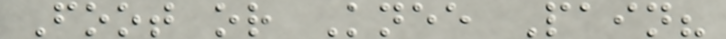Foot or Knee Pain?
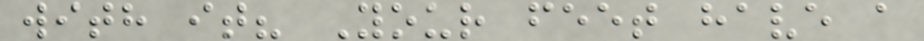with it? Your feet have a
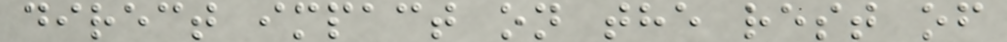direct impact on the rest of
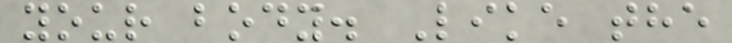your body. Like the
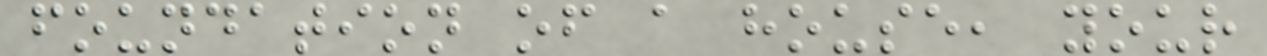foundation of a house, your
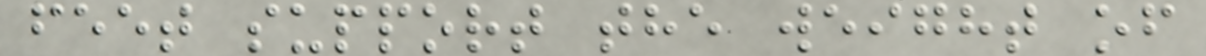feet support the weight of
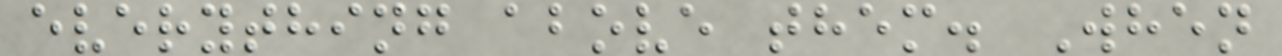everything above them. When
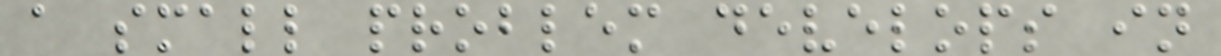a small problem develops in
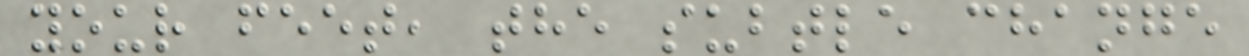your feet, the subtle change
